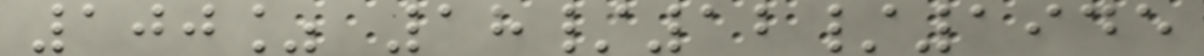100% 18/12/1945
